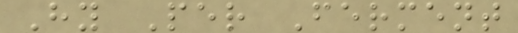Hy Per Ferment
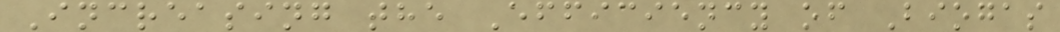Increasing the Efficiency of Biogas
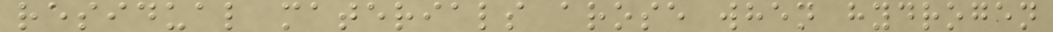residual materials arose when hydrogen
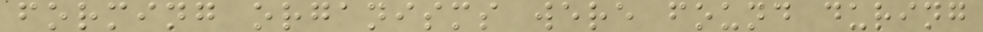forming organisms were found during
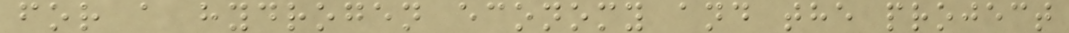for a hydrogen economy and the project
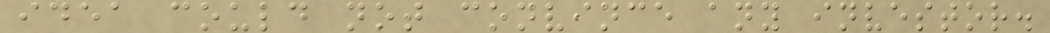idea could not convince any investor.
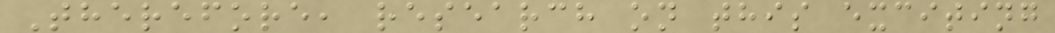Therefore, research on this exciting
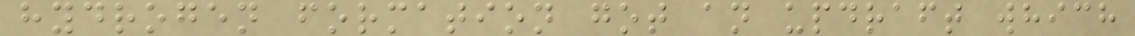hydrogen formation got an updraft which
